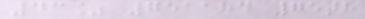43% 751184 75th
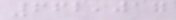662,017
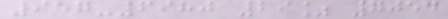957-6980 29% 7054
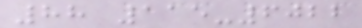88 115-6022
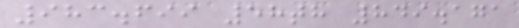983.699 58th 849.171
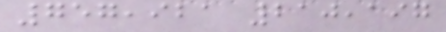757,921 210,197
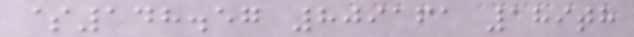$148.57 809161 189th
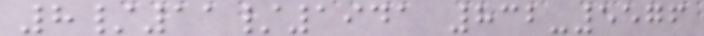8/11/1941 832-5576
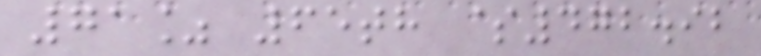71% 65th $472.92
